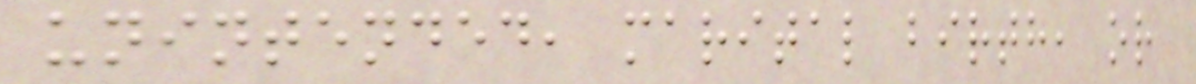unintended, marital birth, or
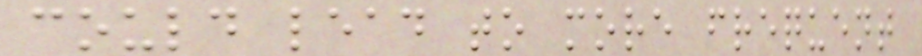could lead to more frequent
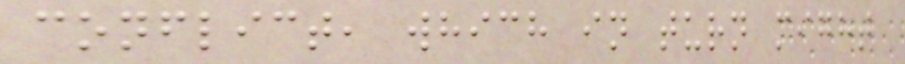conflict, which in turn might
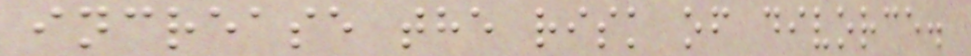increase the risk of divorce.
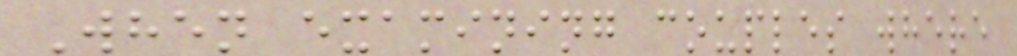When examining couples where
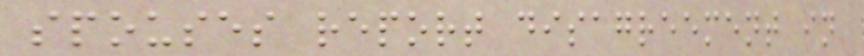spouses report disagreement in
